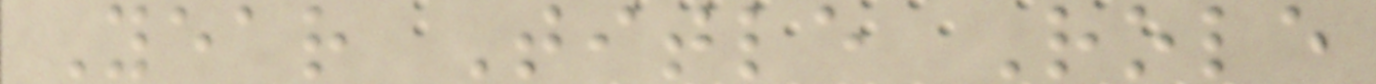Year Title Role
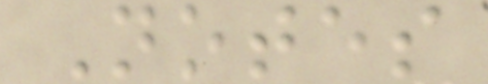Notes
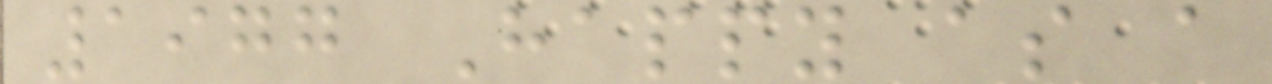1977 Happy as a
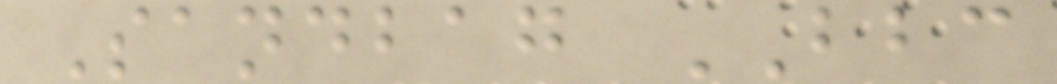Sandbag BBC
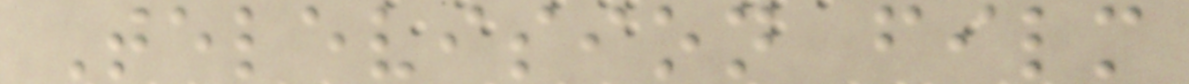Television film
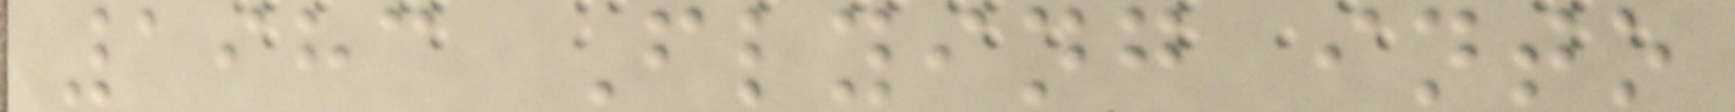1983 Flying into
